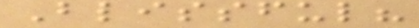Blissful?
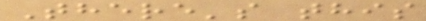There's this
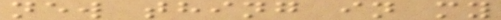new thing in my
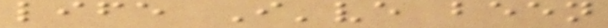life I've been
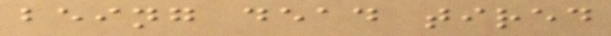being dead tired
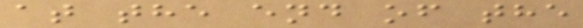at the end of the
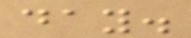day.
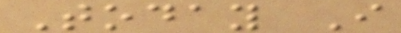Today I
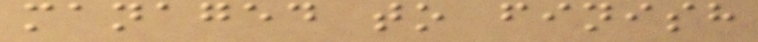managed to finish
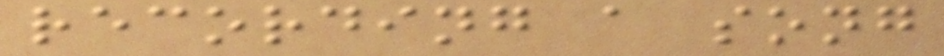recording a song
